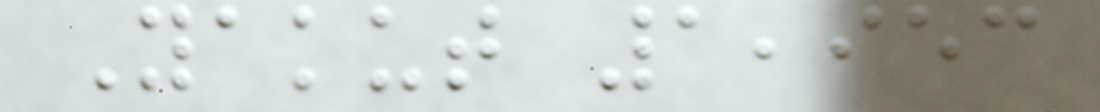Yakut 1,953
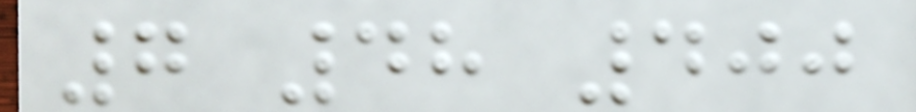7 48 400
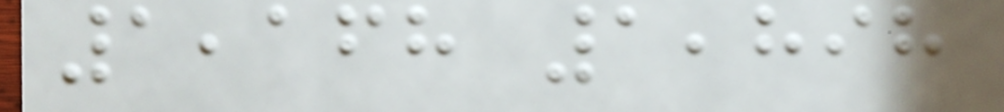1,168 1,898
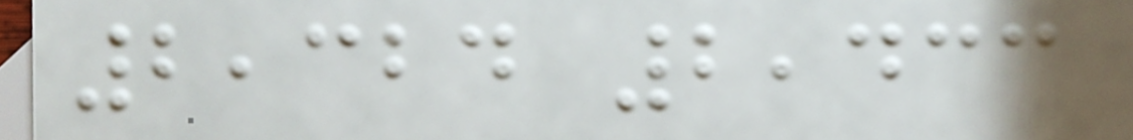2,324 2,433
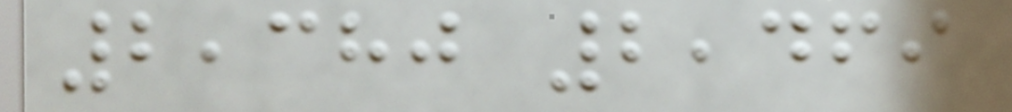2,380 2,469
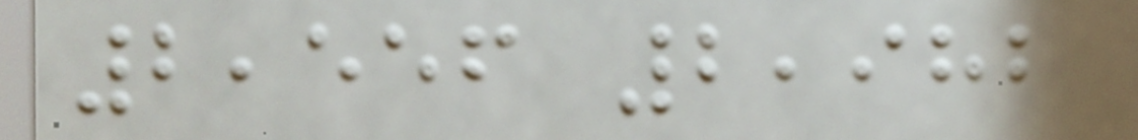2,556 2,982
